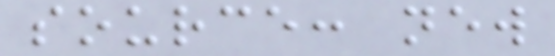source: new
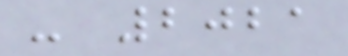- 2021
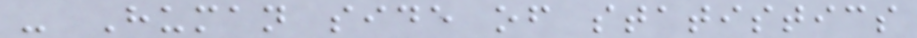- Human side of statistics
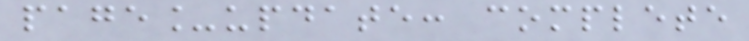page_update: complete
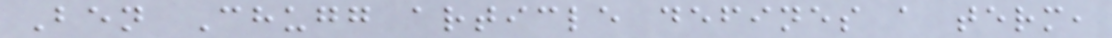Ben Chugg article defines a term,
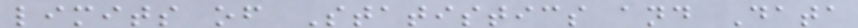limits of Statistics and Data
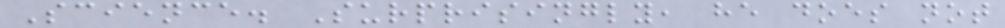Science. Surprisingly, he does not
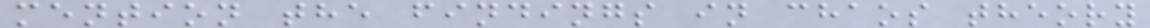mention the findings in chaos theory
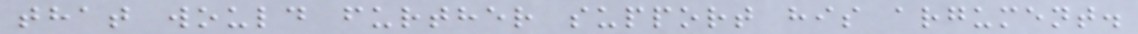that would further support his argument.
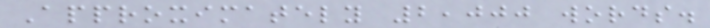Approximately 2,000 words.
